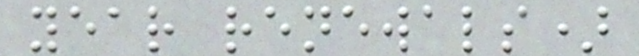year renewals)
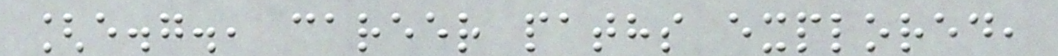[e.g., career paths explored,
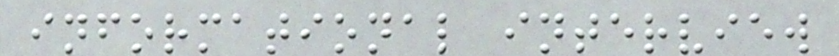informational interview
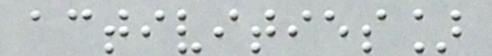activities]
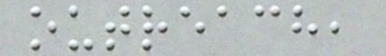outreach,
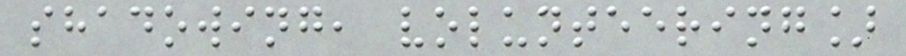shadowing, volunteering]
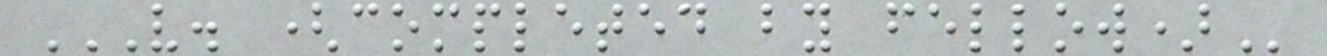V. (COMPLETED BY FELLOW)
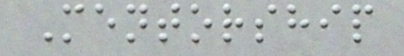Mentorship
